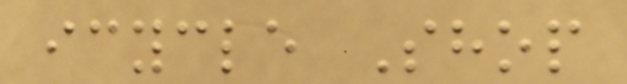icycle Shop
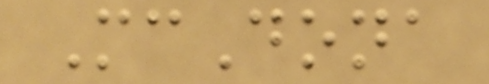McDona
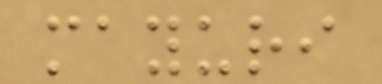mayuri
